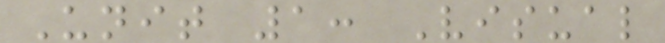Unit 1: Visual
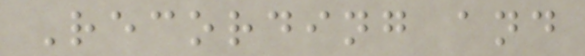Recording and
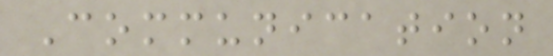Communication
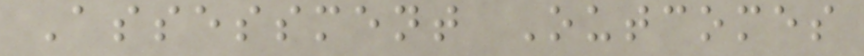Assessment Outcomes
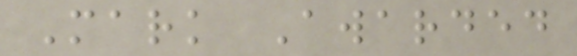Mark Awarded
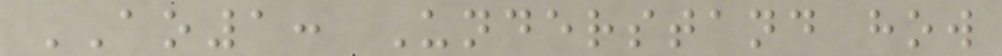AO1: Understand how
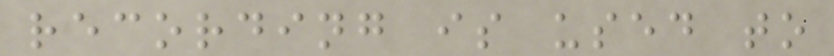recording is used to
